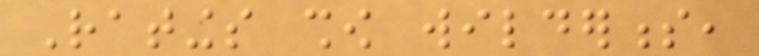Ratings show wilderness,
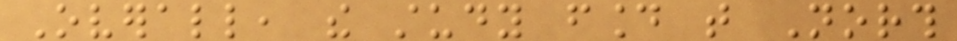Overall, the study found that North
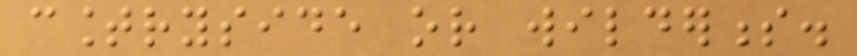countryside or wilderness.
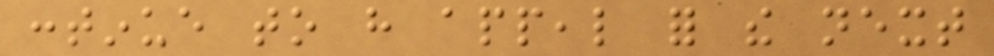continue to have appeal for the next
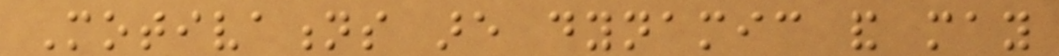Motivations are dynamic and may
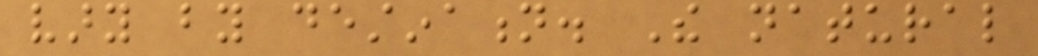vary by destination. The natural
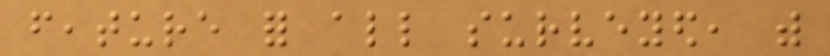feature for all surveyed, with
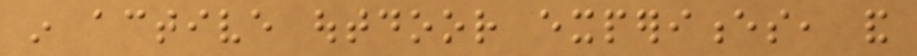in active outdoor experiences, and
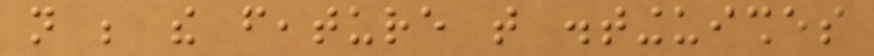not be the feature that distinguishes
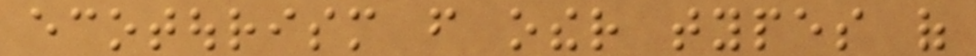ecotourism from other types of
